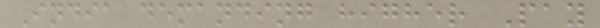India demanding higher Pay
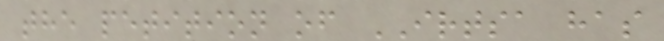the petition of IRTSA has
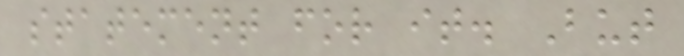statement for it. But
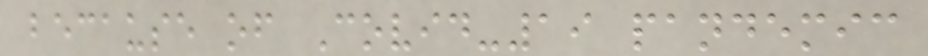because of Covid-19 pandemic
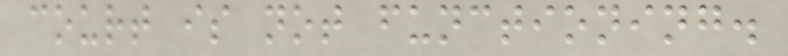court is not functioning.
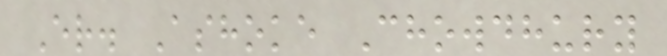Er. Ashoke Chowdhury
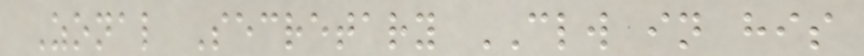Zonal Secretary CLW in his
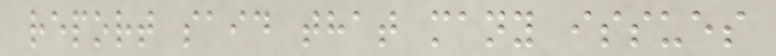report said that many issues
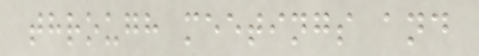through meetings and
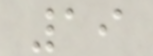19
